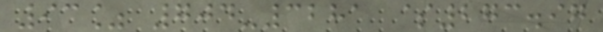93% 704-3281 $273.97
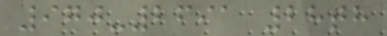970-2691 28th
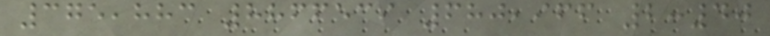375,883 8866539 680,966 2:40
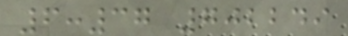6:37 702249
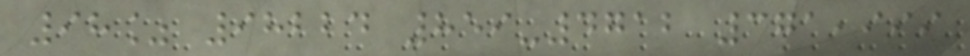98% 98224 859-4712 371,999
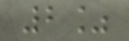2%
